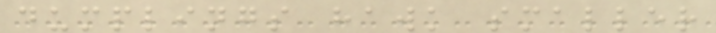dumplings hawk smaller
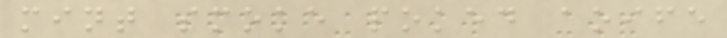mint smoke poked aoife
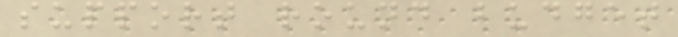support round budget
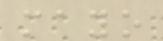mayo
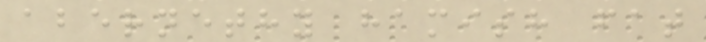abernethy hamish fat
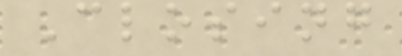Closing
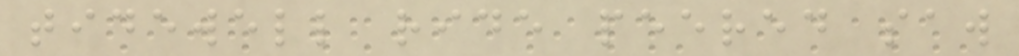tidewell ride peered saw
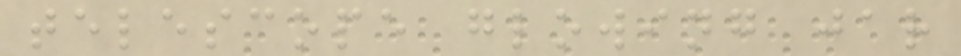telescope glowing jar
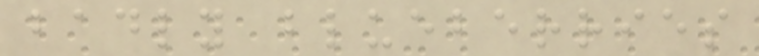badly blueberries
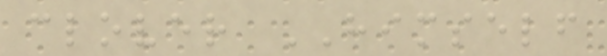clover HIMSELF
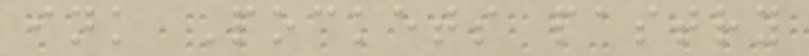ink Pockets pastry
